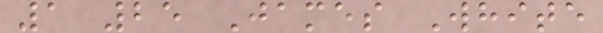1 25 James White
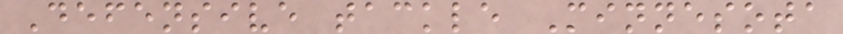Defensive tackle Minnesota
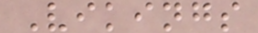Vikings
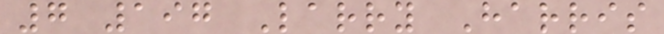7 197 Larry Harris
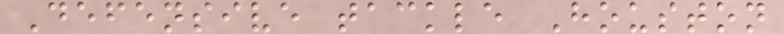Defensive tackle Houston
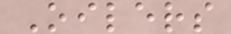Oilers
